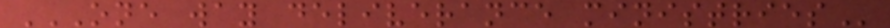ONE WAY DELIVERANCE MINISTRIES
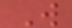W
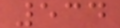534
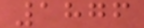1876
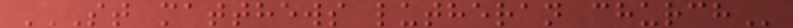ST MATTHEWS LUTHERAN CHURCH
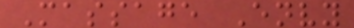Massage Envy
